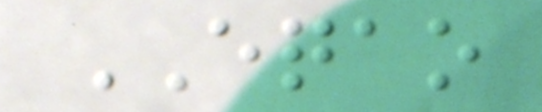EQAO
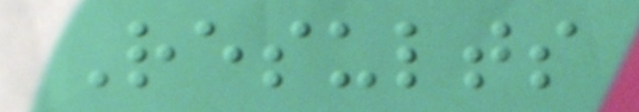Results
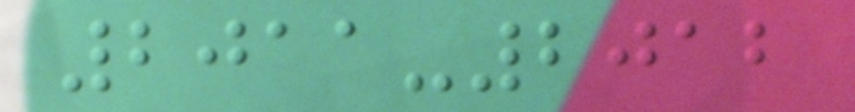2011-2012
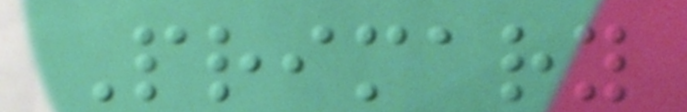Primary
